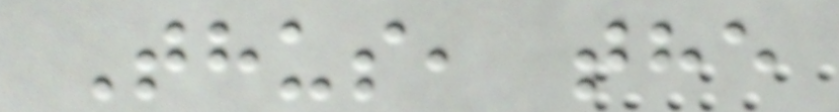Thus, the
